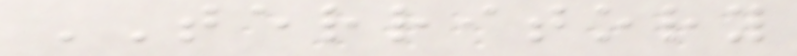TERRITORY
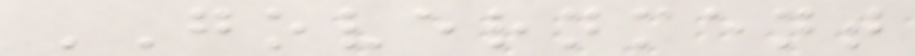GOVERNMENT
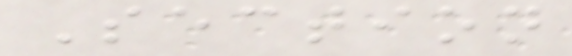Section
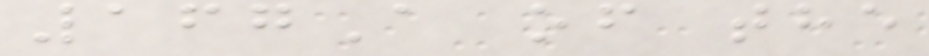167A of the
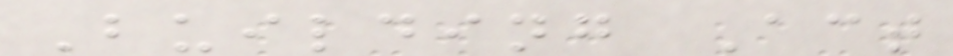Building Act
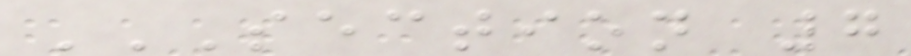SECTION 7
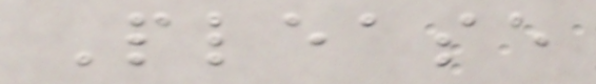Please
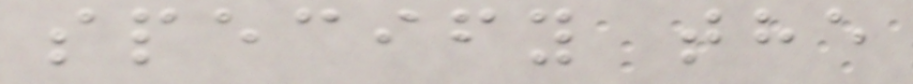specify the
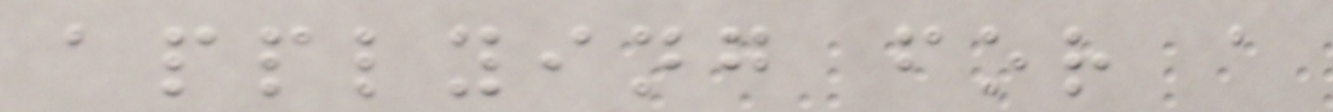applying for a
